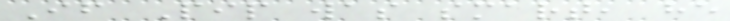If Pip was smart, he
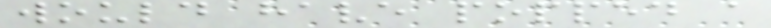would have popped a
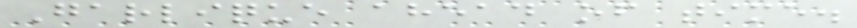Garlique ahead of time.
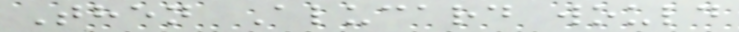Then Alucard would
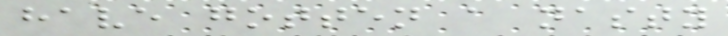have gotten a nasty
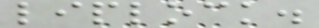liplock.
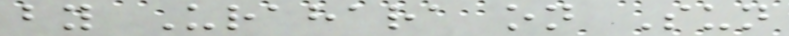by Urahara on Sun
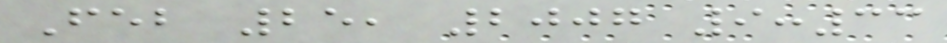Feb 25, 2007 9:33
